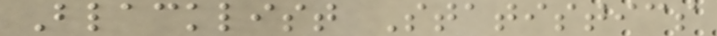Blacklist Statistics
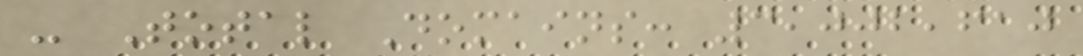- Total Domains: 3,002,610
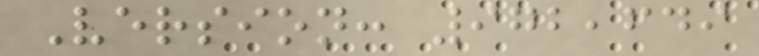Version: 972,649
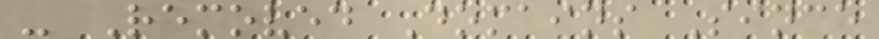- Removed Domains Since
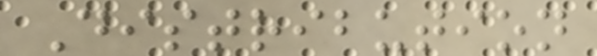Distribution
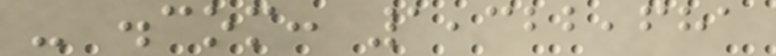- .com: 1,322,681
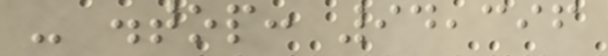- .top: 94,396
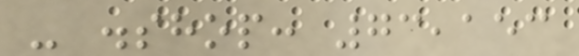- .shop: 73,153
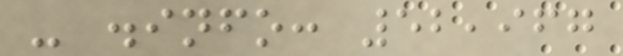- .info: 52,967
